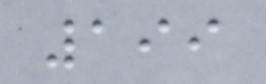199
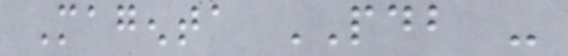Magenta PDB -
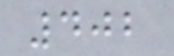402
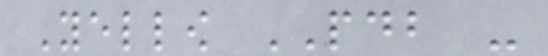Yellow PDB -
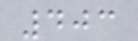403
